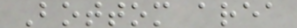Bottom area
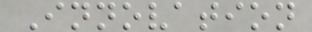Innovation
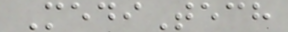MediTech
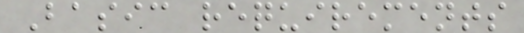Basic requirements
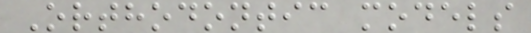Orthodontic models
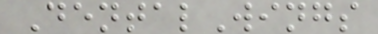DentalWings
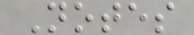Notes
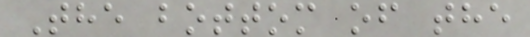The bottom of the
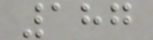187
